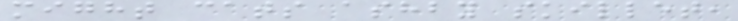might cats ashby skillet,
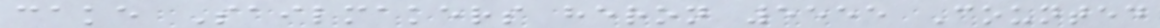cake Sailmakers heron 5555 Counted
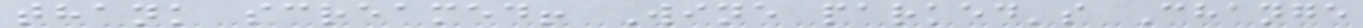thank screamed! Wine parked's Change
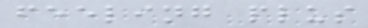feeling plus
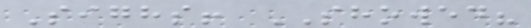Sighs! SHOWED?
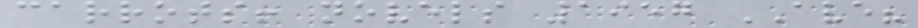carrots! novels 1957 AVE?
